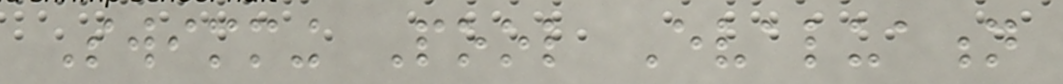Swimming Pool Evaluation
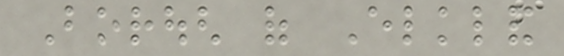Borough of Elkland
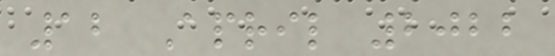12 April 2022
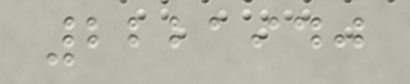2221940
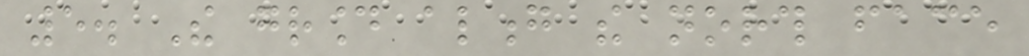5. The ground along the north face
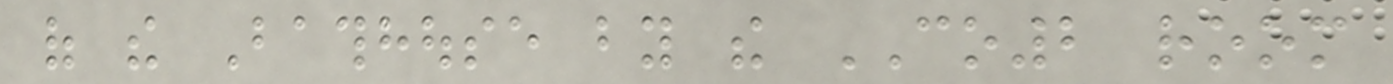of the Bathhouse by the CO2 room
